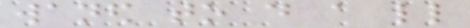waned to do a little
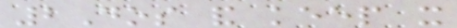2Dos and keep it
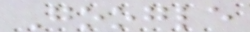Google
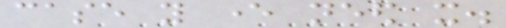case you ever need it.
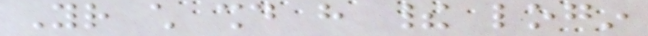Your child should have their login
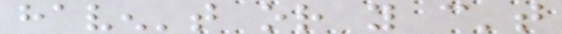haven't or you can't
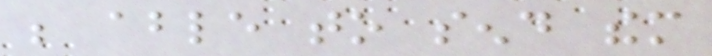be able to send them
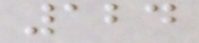124
